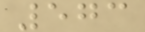573
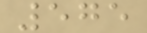575
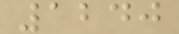1240
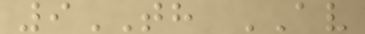9TH AV
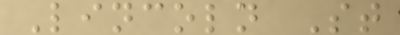Lincoln St
